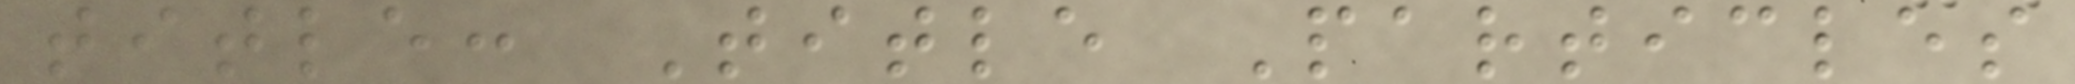title: Title Particles
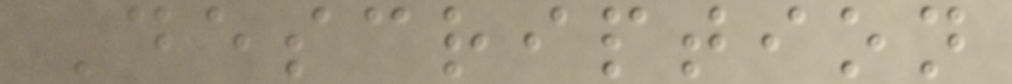Description
